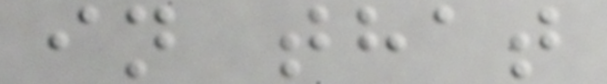in that
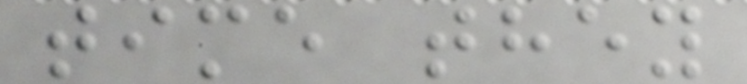time they
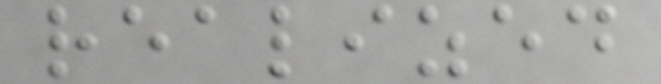realized
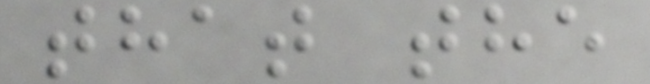that the
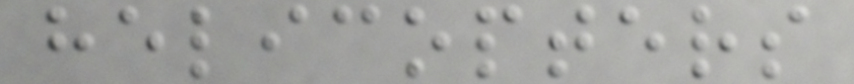helicopters
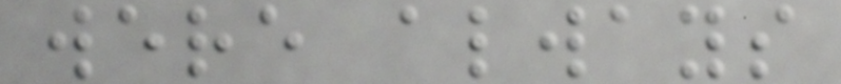were always
